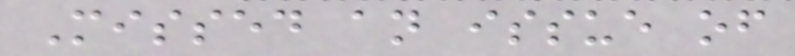Missed an issue of
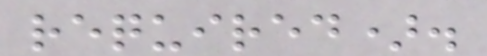required).
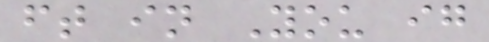ft in You ig
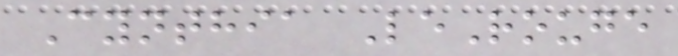Cynthia LeRouge
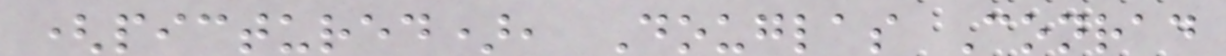(pictured), Douglas Conrad
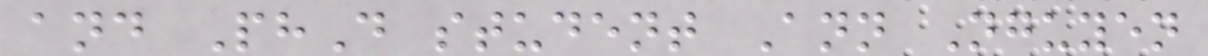and PhD student Ann Nguyen
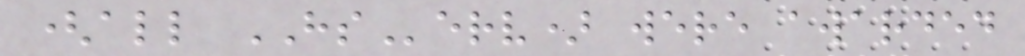(all HServ) were awarded
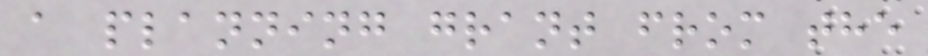a planning grant from the
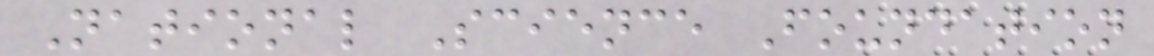National Science Foundation
